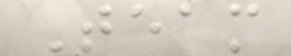Team
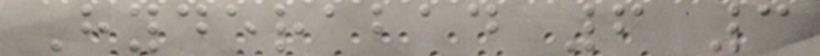Hyderabad 6 3
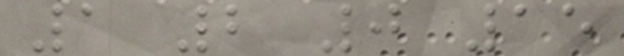1 2 0 15
